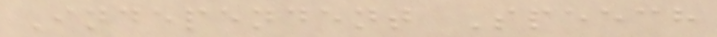Independent Speech
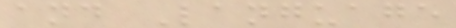and Language
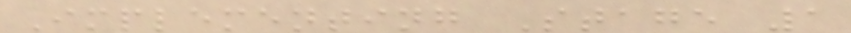Implementing Stage 1
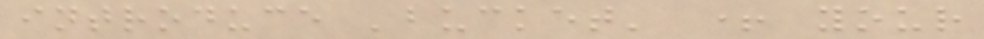introduce 'bucket' + your
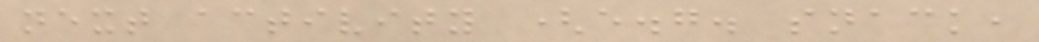next activity (e.g. snack,
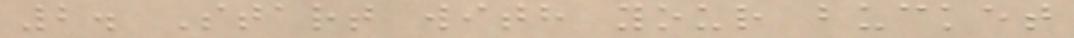2. Start with your bucket
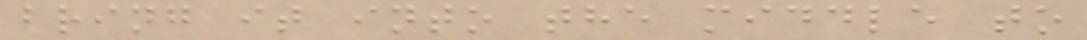bring it into the middle to
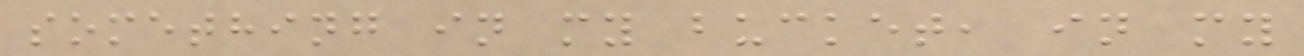something in my bucket, in my
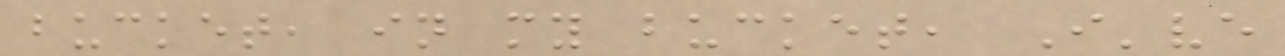bucket, in my bucket, I've
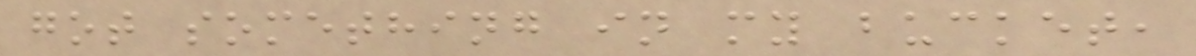got something in my bucket,
